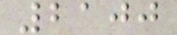2100
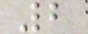2
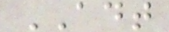ADT
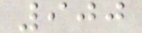900
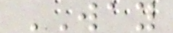WAY
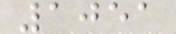1051
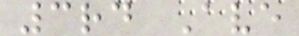3rd Ave
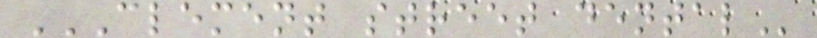CLEMENT STREET DENTAL
